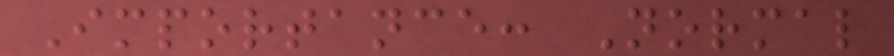Importance: Normal
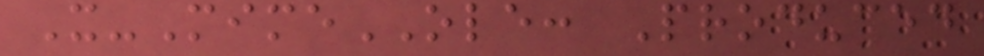X-MimeOLE: Produced
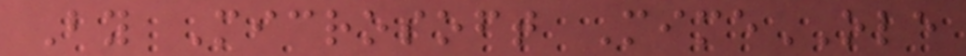By Microsoft MimeOLE
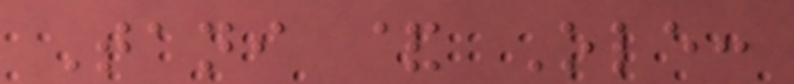Tani & Ole:
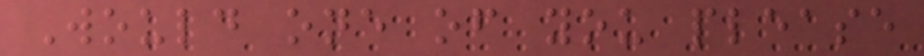Would one of you please
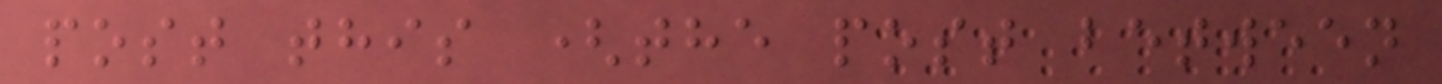post this (the post between
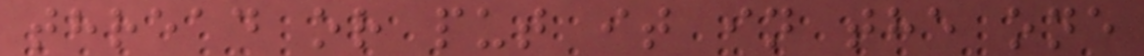thread or put it in the one
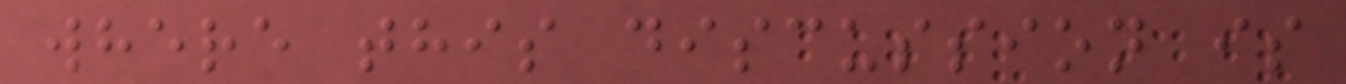where this discussion is
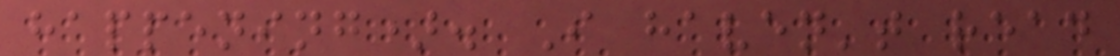happening). I haven't read
